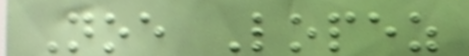Noe Lopez
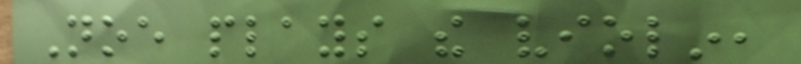Noe plays the violin,
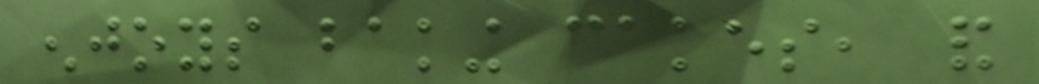enjoys baking cakes, and
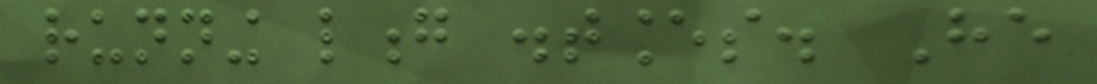running long distances. He
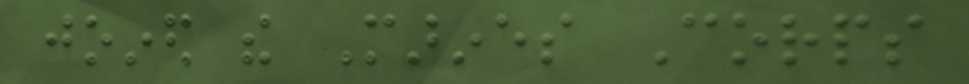joined the Marines Corps
